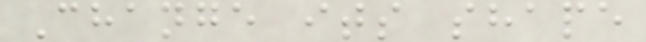Change its shape
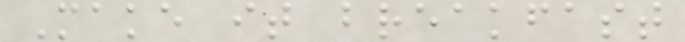Make it breakfast
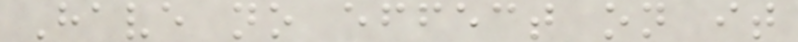Have no effect on it
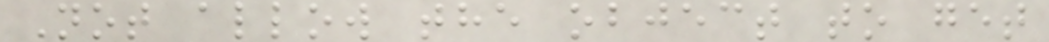Not allow the object to get
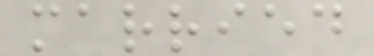married
